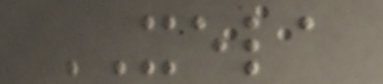XELA
